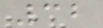32
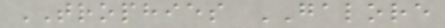TROPHIES GALORE
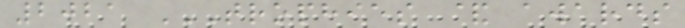2021 TROPHIES & AWARDS
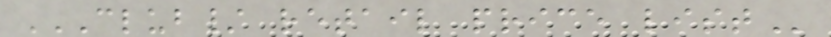CLUB/ RETAIL PRICE LIST
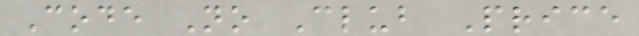Code No Club Price
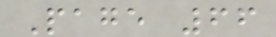Page 66
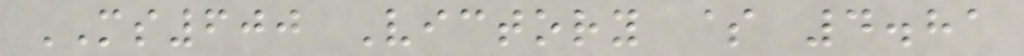MS600 Victory $ 4.81
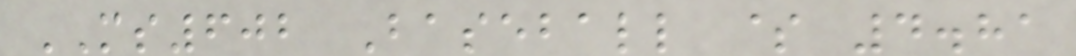MS602 Baseball $ 4.81
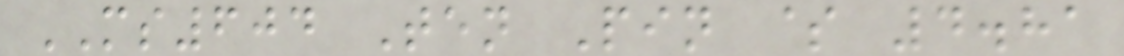MS604 Ten Pin $ 4.81
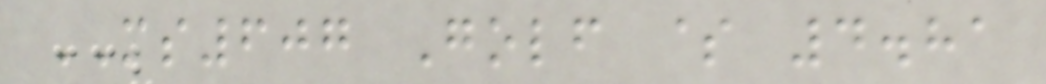MS607 Golf $ 4.81
